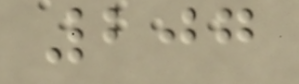207
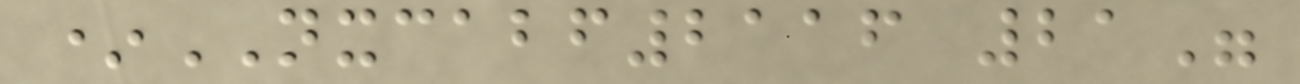*NXCABF2116 21"
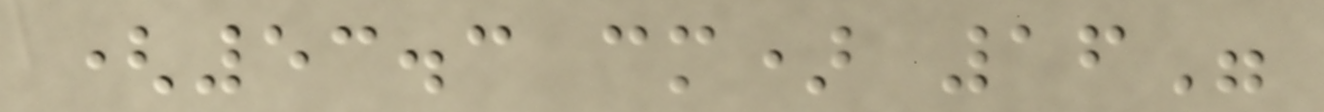(53.3 cm) 16"
